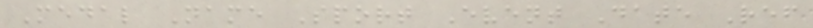Medal Name Sport Event Date Ref
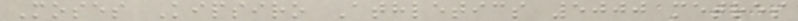Moses Kipsiro Athletics 5000 metres
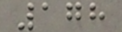178
